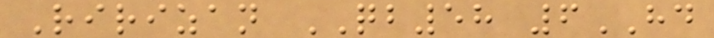Ririzan QB58 6HD
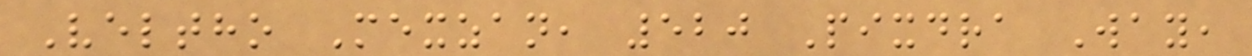Veltho Mexzan, 520 Pixdra Way,
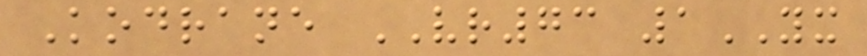Kodrane VR73 1YX
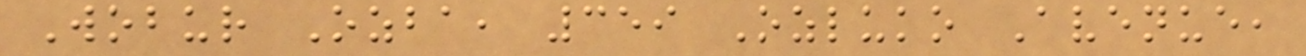Wobur Ozba, 359 Ozluko Avenue,
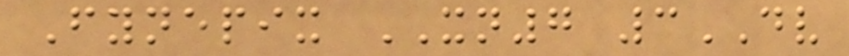Fynepix XN7 3DV
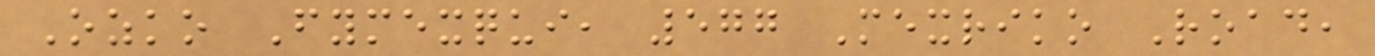Ozko Fymexqui, 577 Mexriko Road,
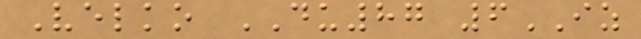Velko DU87 6IZ
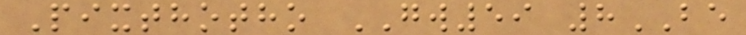Pixthotho GW59 8BE
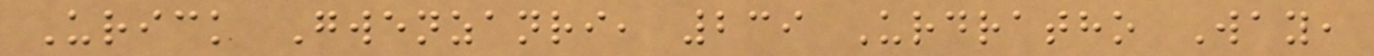Urick Gwenzanri, 239 Urdratho Way,
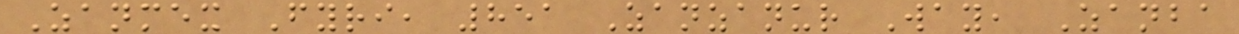Zanmex Fyri, 851 Zanzanur Way, Zanba
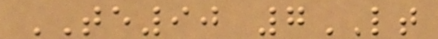TE90 7LT
